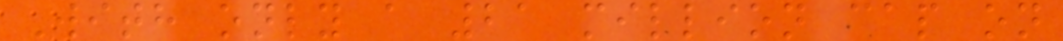With only a 21 million cap on
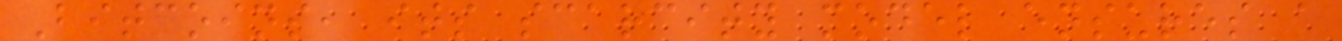Bitcoins, its scarcity model ensures a
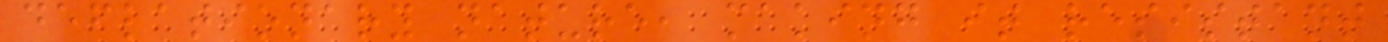deflationary nature, making it resistant
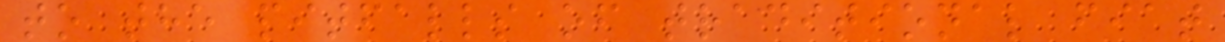to the pitfalls of traditional fiat
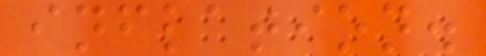inflation.
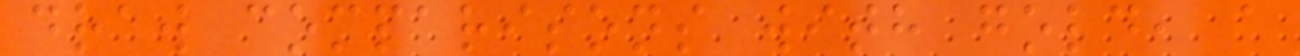draw comparisons with gold, a
